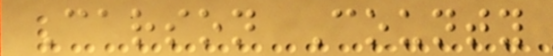Carson County
